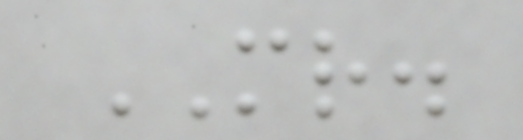MR.
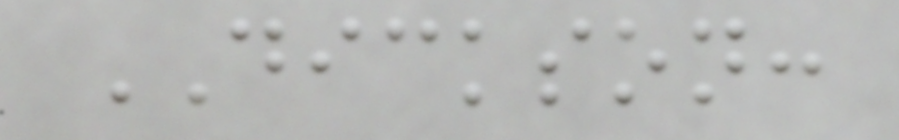DICKSON:
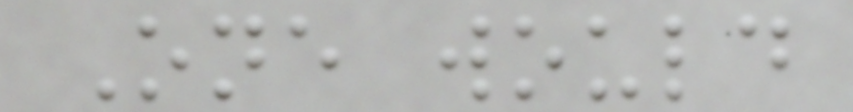One would
